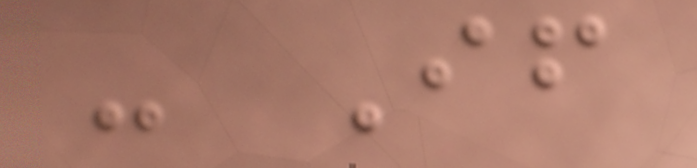- If
